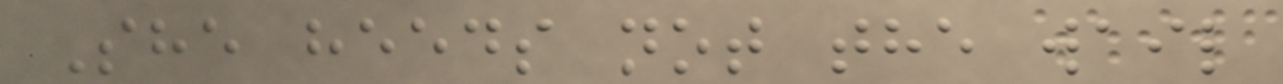She heeds not the wail
